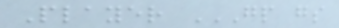Player GP GS
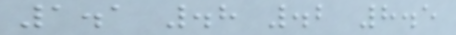1.1 .8 .2 8.5
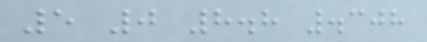5 0 8.8 .308
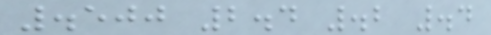.500 2.4 .2 .4
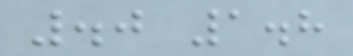.0 1.8
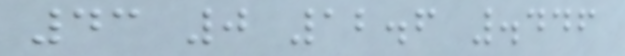43 0 12.6 .446
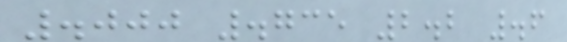.000 .735 2.2 .6
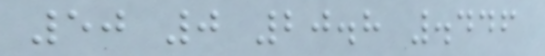50 0 20.8 .446
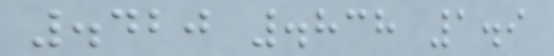.420 .838 1.9
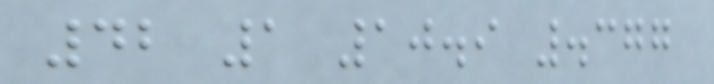42 1 10.9 .377
